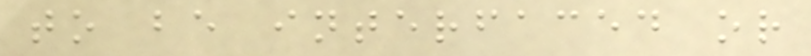to be interfaced or
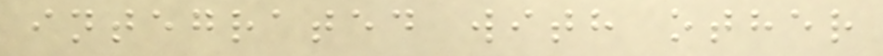integrated with other
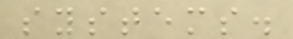systems.
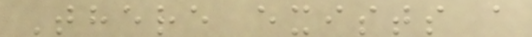There exists a
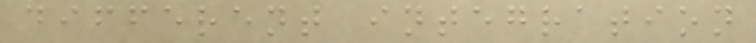different integration
